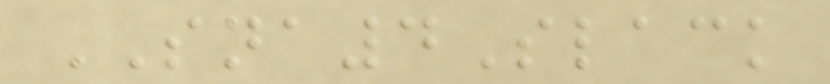SNA4Slack
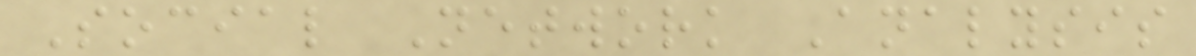Social Network Analysis
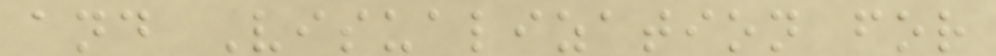and Visualization for
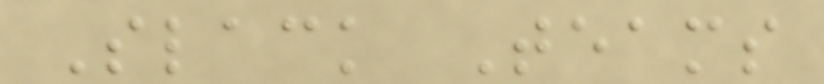Slack Teams
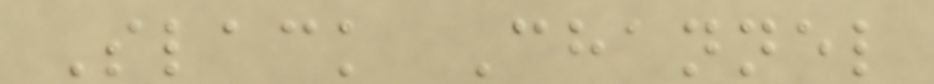Slack Channel
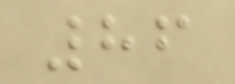86
